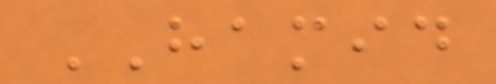HAMID
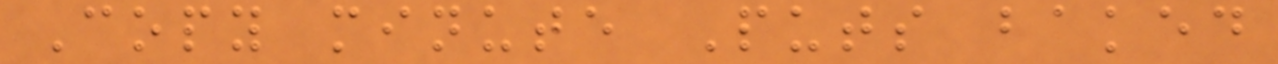Copy minute Puts baked
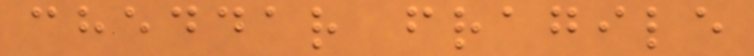cheddar fragile
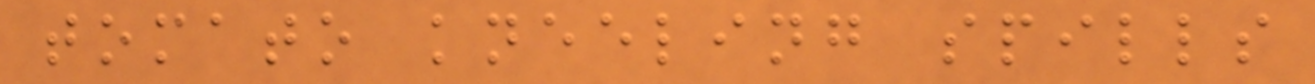tomato kneeling spills
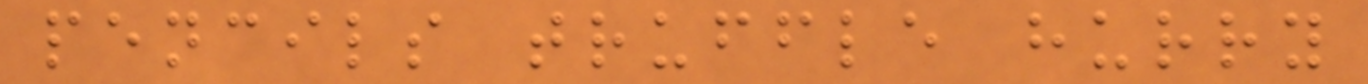pencils truffle hurry
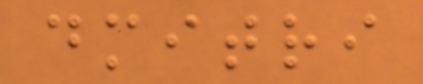dmitri
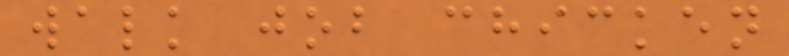walk job chicken
